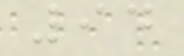94
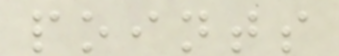points
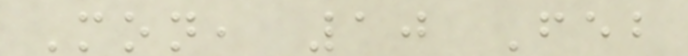Mon, 10 Feb
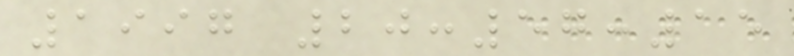1997 20:57:15
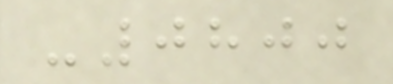-0800
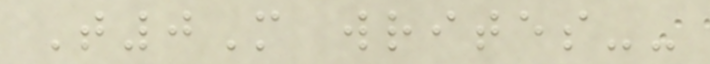T0M writes--
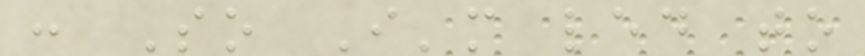: So I'm led to
